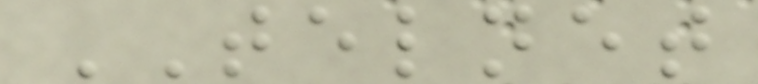TELNET
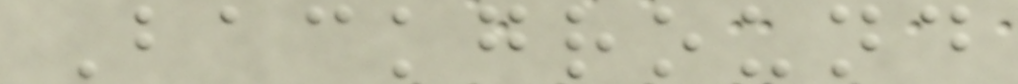Background
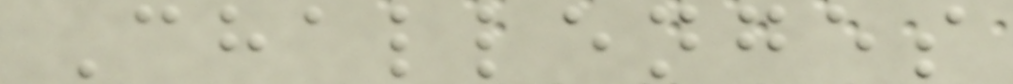Challenges
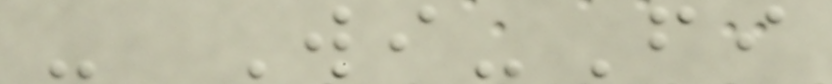- Wi-Fi
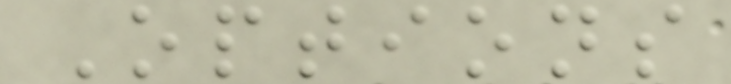Options
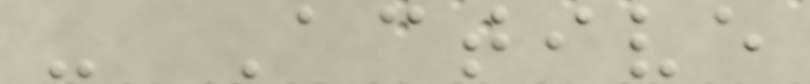- Active
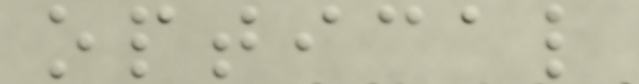optical
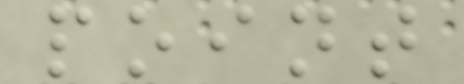point
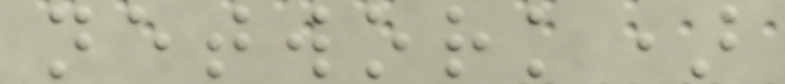network)
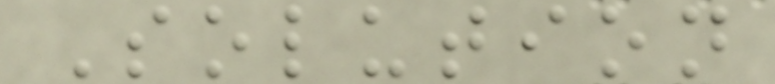Solution
